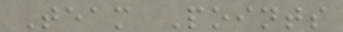Team Points
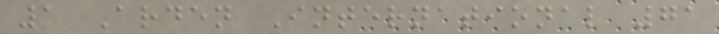1 Arden International 71
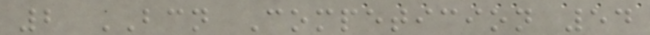2 BCN Competicion 54
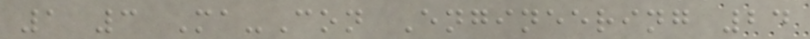1 3 Ma-Con Engineering 24
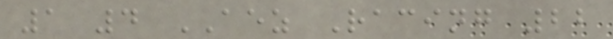1 4 AEZ Racing 22
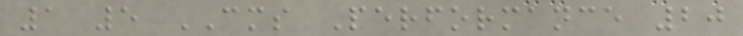1 5 CMS Performance 20
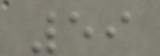59
